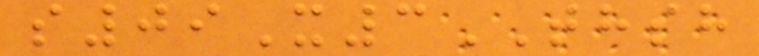s09X3THSH
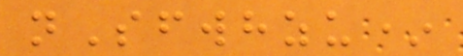nSfwhzu*
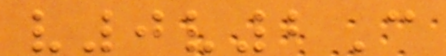v0v2C
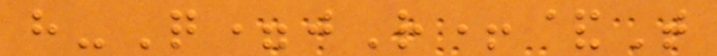h-Q=jR+&T
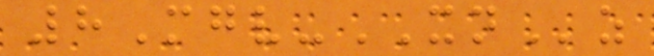8Mgv-XNz
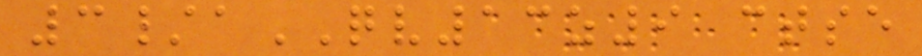3/aQV13z9 ctse
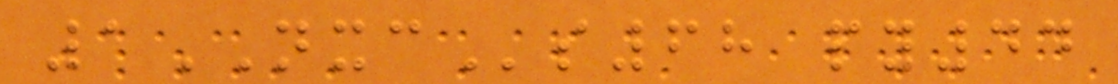1NXCs68 py44
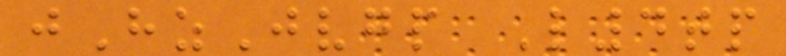jHzJvgp L4tp
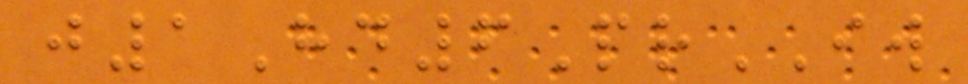j1Hd6PrIW
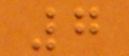7
